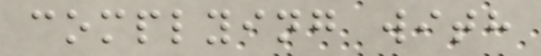complying with
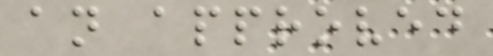an approved
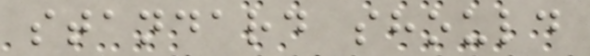standard should
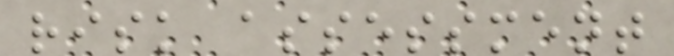risk assessment
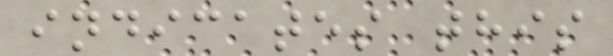indicates this
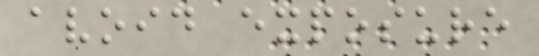avoid exposure
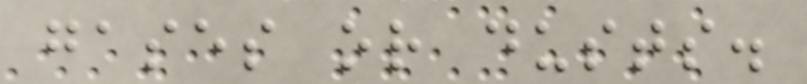gases or dusts.
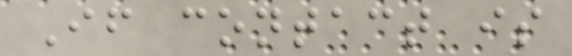If contact is
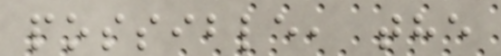possible, the
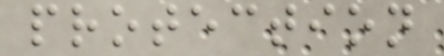protection
